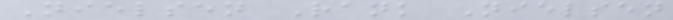Nielsen Rank Nielsen
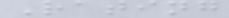Rating
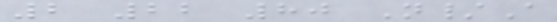2 22 80 N/A
